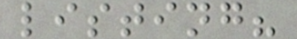listing?
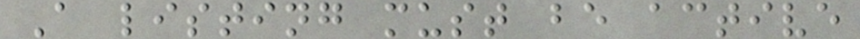A listing must be active
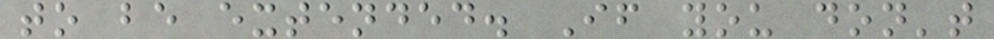to be extended. If you don't
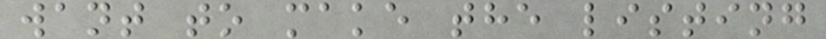want to make the listing
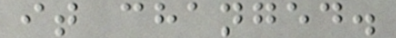it changed.
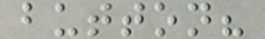button?
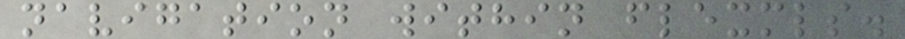navigation within flexmls.
